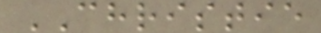CHRISTIE
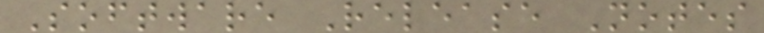Software Release Notes
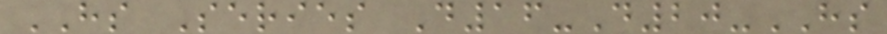HS Series D16-D20-HS
